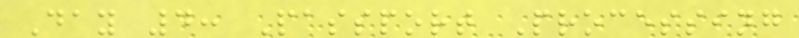Day 4: Passport Processing
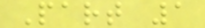Part 1
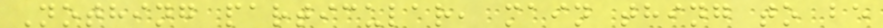Nothing particular, main thing to be
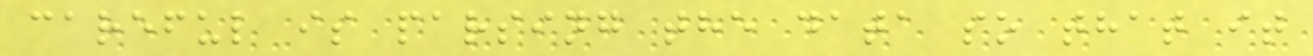careful is parsing the data so that it
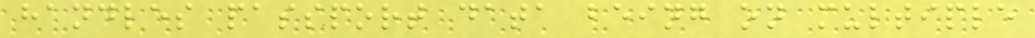handles passport data being on multiple
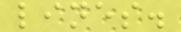lines.
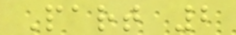Part 2
